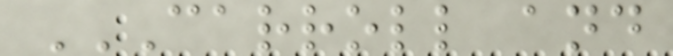CARROLL AND
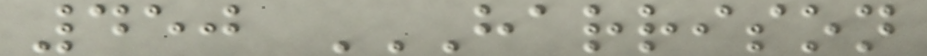450 HARRISON
